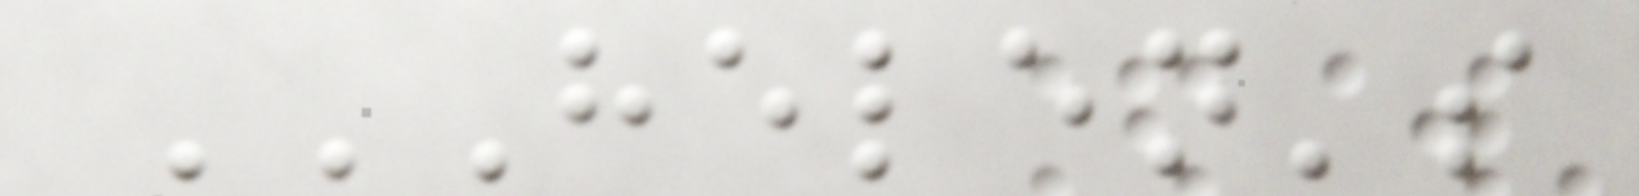HELEN'S
